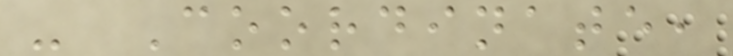- Coordinate,
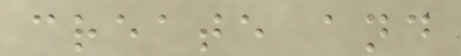create and
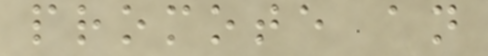promote an
